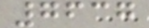7637
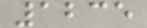1235
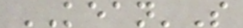KEAN'S
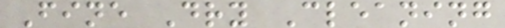Fine Dry Cleaning
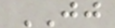JJ
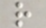r
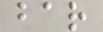bar
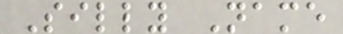Silly Name
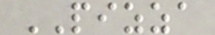PIZZA
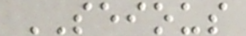SEIOUS
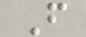F
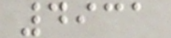4931
